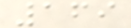169
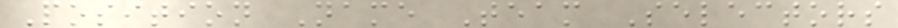Position Name Team Selectors
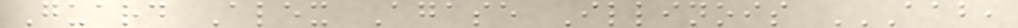Guard Alex Agase Illinois AAB,
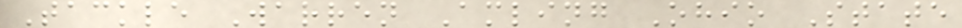Tackle Warren Amling Ohio State
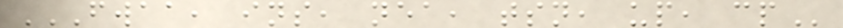FWAA, INS, NEA, TSN, UP, CP
